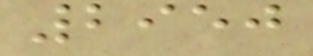2950
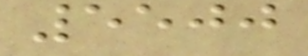5500
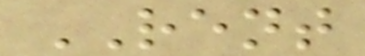RENT
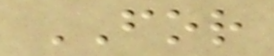FOR
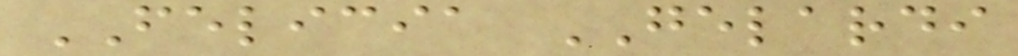FELICIA GELARDI
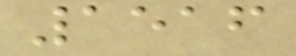1516
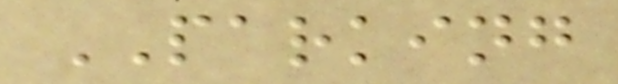PARKING
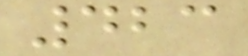423
